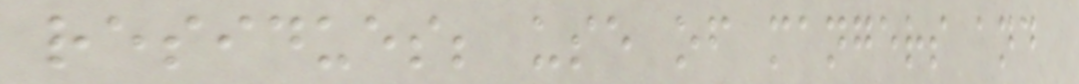residues; use of mangers and
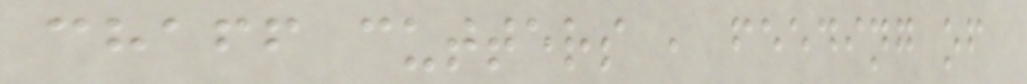chaff cutters , feeding of
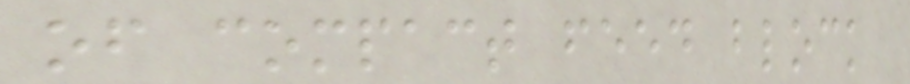of compact feed block
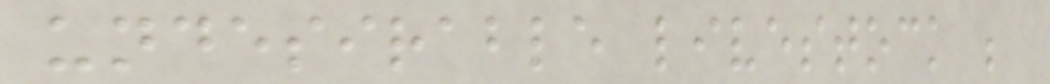undesirable livestock ;
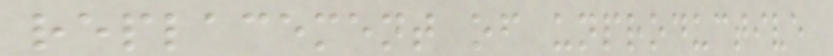replacement of unproductive
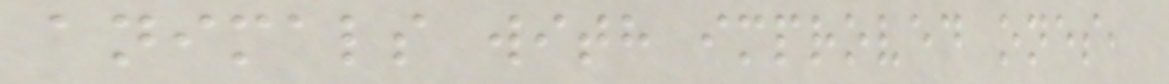animals with improved ones,
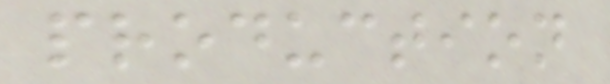production
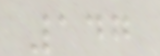147
